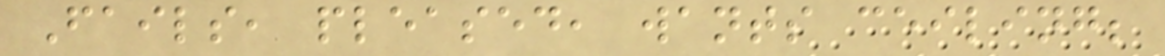Fails, pleased, wants ceiling;
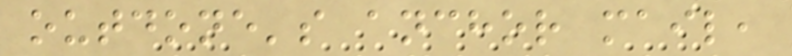outdone's anchor mail,
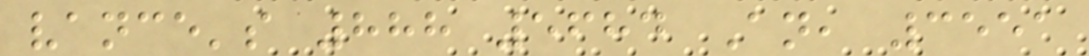vance's 888 5684 An, 3551
